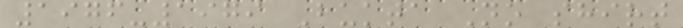1976-1979 Bukta No shirt
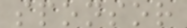sponsor
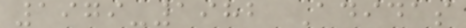1979-1982 Adidas
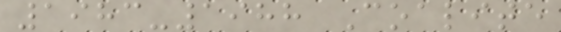1983-1988 Coalite
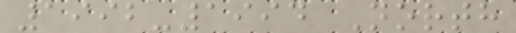1992-1994 North
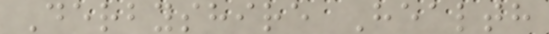Derbyshire Health
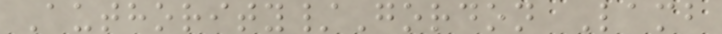Authority/Gordon Lamb
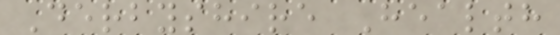Derbyshire Health
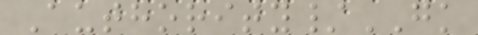Authority/GK
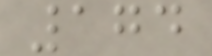174
